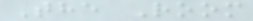The Room
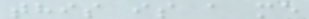this is a me
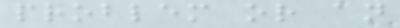problem or an
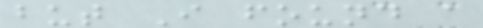but I found a
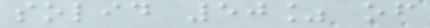solid 50% of
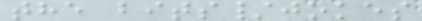the bits/jokes
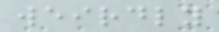weirdly
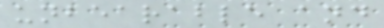unbearable and
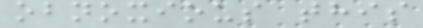obnoxious this
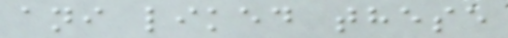ani liked these
